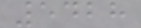5428
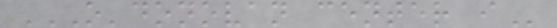O'DONOVAN CENTER I
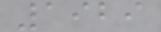1929
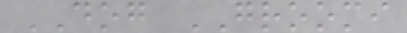DOG GROOMI
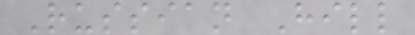Russian Hill
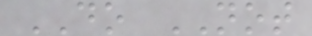DO NOT
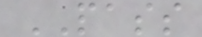PASS
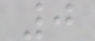0
